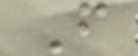F
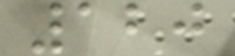120
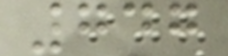747
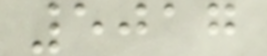5017
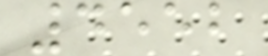4552
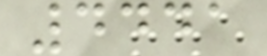4441
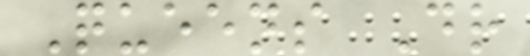Queens Dr
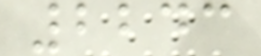2243
